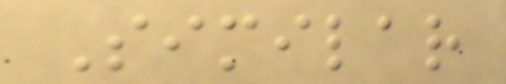Similar
